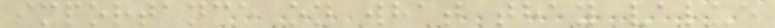importance on what they value
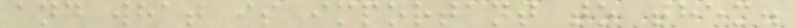and what is important to them.
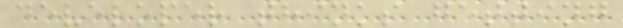developer thinks getting
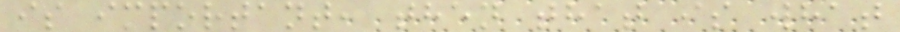is important, then that is what
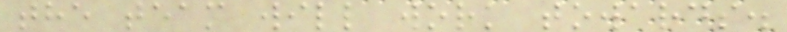the team will work towards.
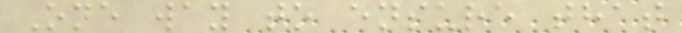One way to ensure that
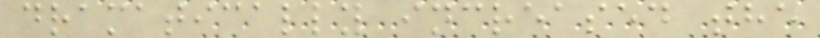dramatically increased the
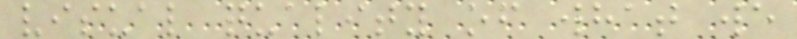visual quality of what we
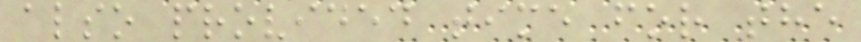also provided time for the
